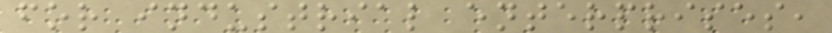for industrial enterprises,
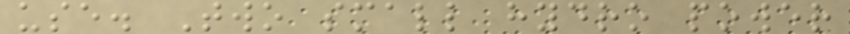use. Two small hydro power
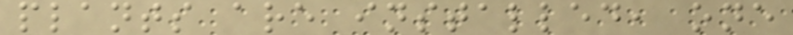plants are installed, one
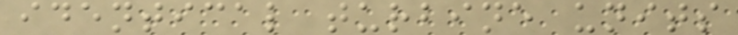identical turbine units
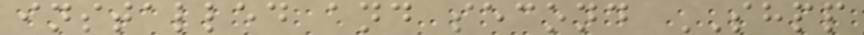installed and second SHPP
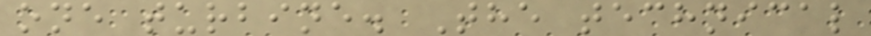one turbine. The technical
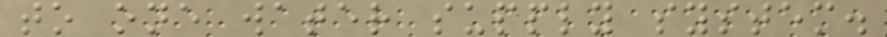to one water supply system.
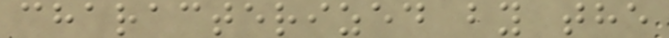characterized by the
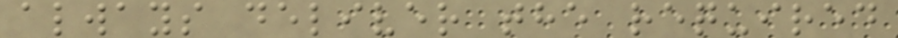always deliver the required
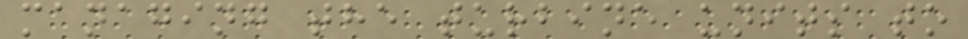managing the turbine units to
